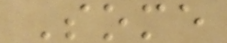Some
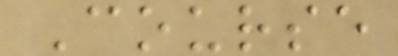Course
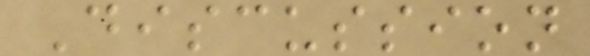Discussion
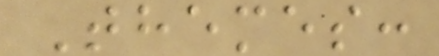Themes:
